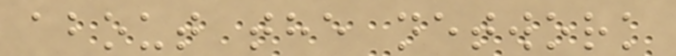about the network
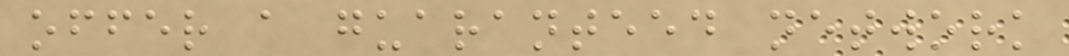offer a guaranteed network
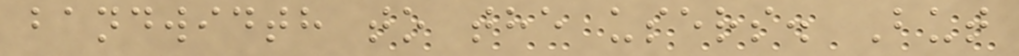bandwidth to the users. But
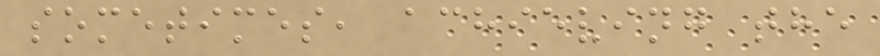sometimes, achieving the
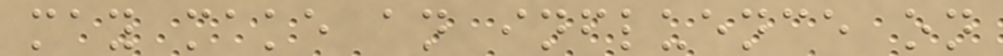may make an influence on
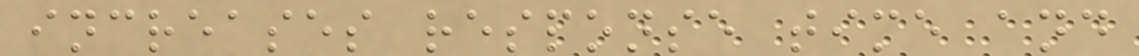increases response time and
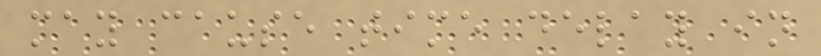may cause time delay in
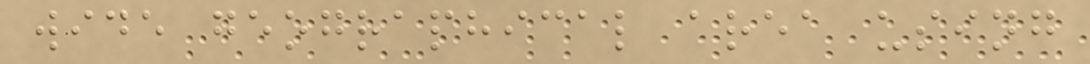wide geographical area using
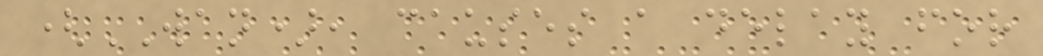(WAN), causes a delay for
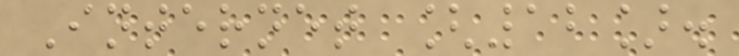Internet [12].
